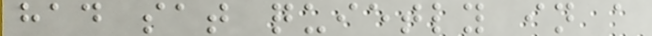had sat quietly in a
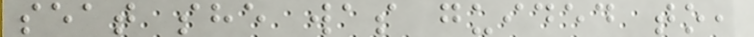seat she was guided to,
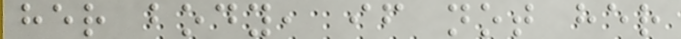her body, if not her
